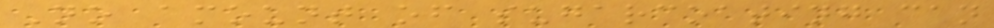No amount of sugarcoating can
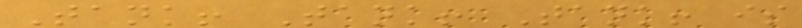Tank! Tank! Tank! is
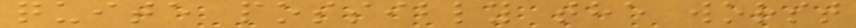quite possibly the worst
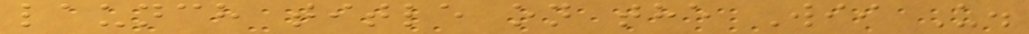launch title on the Wii U.
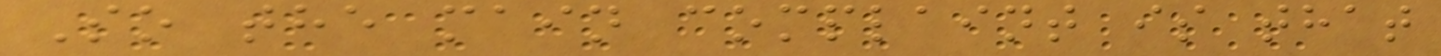So the main complaint is that
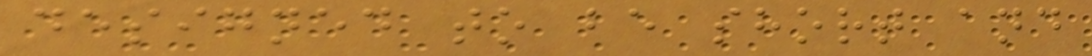designed to be short and
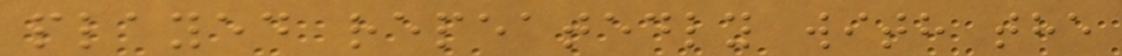played repeatedly with the
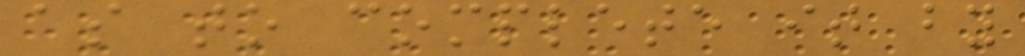as to complete it by
